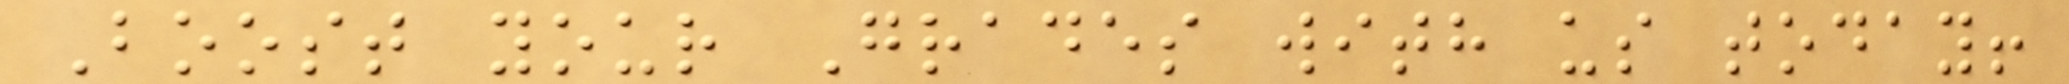Boost your Grades with us today!
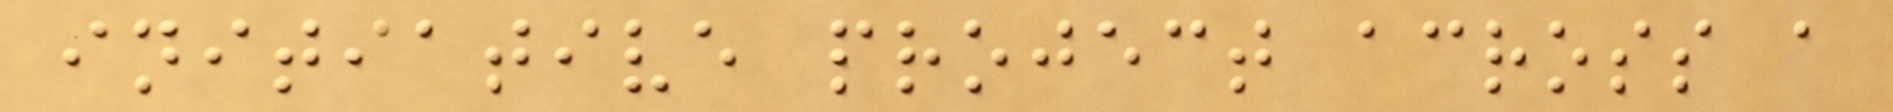initiative project across a
